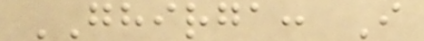GHIRGA: I
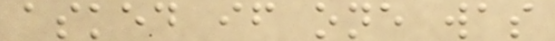asked if one was
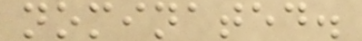nominated.
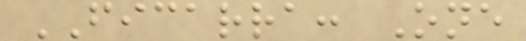FICARRA: One
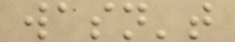wasn't
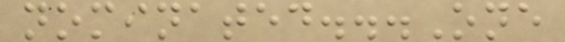nominated...One
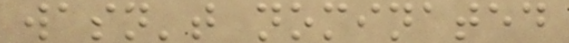wasn't nominated
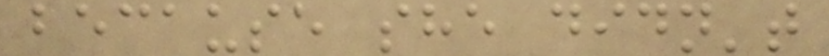because she didn't
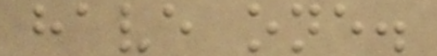have one.
